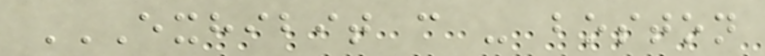EXHIBIT C - BOSTON
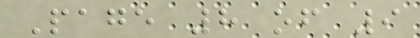Page 8 of 9
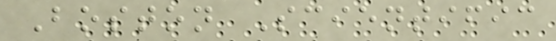Boston Scientific
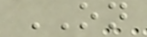ON
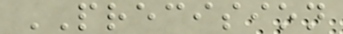PRECISION
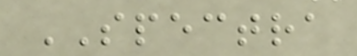SPECTRA
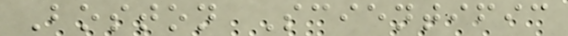Boston Scientific
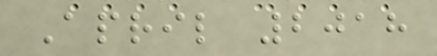April 2018
